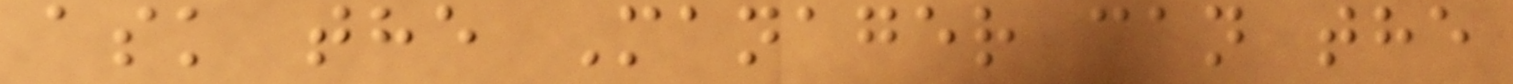ask the Manager can the
